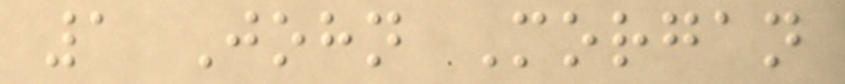1 John Morgan
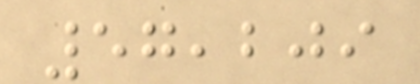57,209
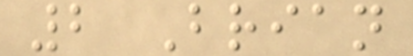2 Brian
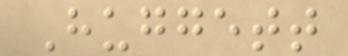Huggett
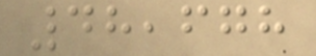48,678
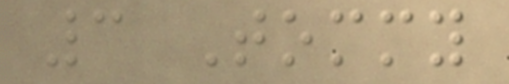3 Tommy
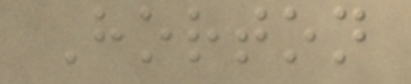Horton
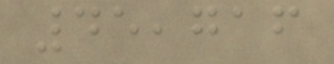45,716
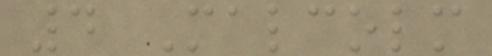4 Malcolm
